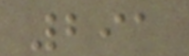291
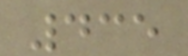435
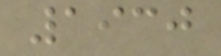1930
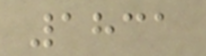1831
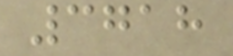3718
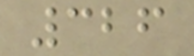326
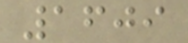1609
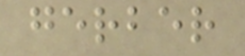gerber
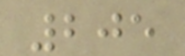205
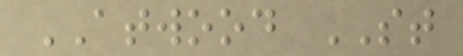ATWOOD ST
